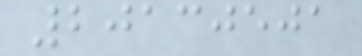20130501
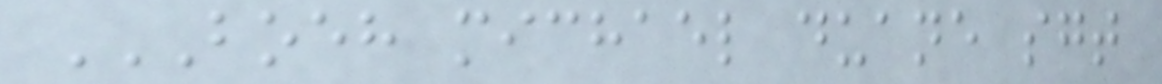BOEH MICHAEL DUANE SGT
